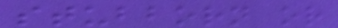stubborn or
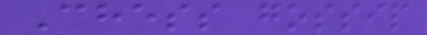Chess gossip
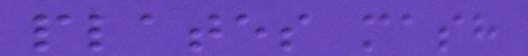plates mash
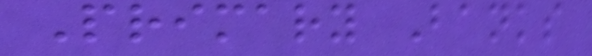Primary Banks
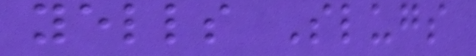yells Slugs
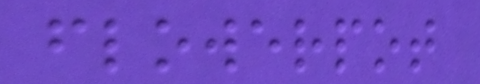flowerpot
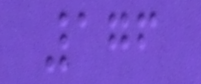176
